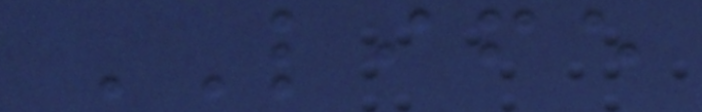LIFE
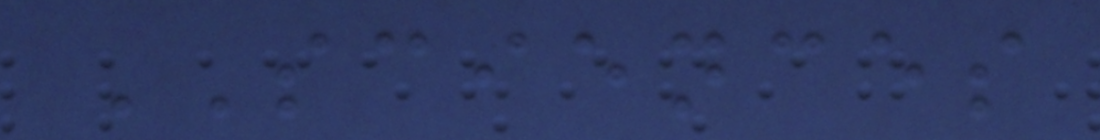SCIENCES
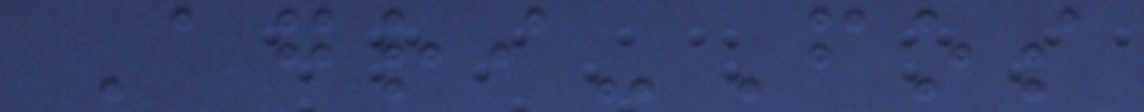Agri-Fos
